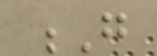G
